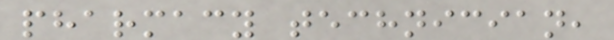pharmacy technician,
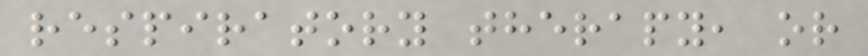respiratory therapy, or
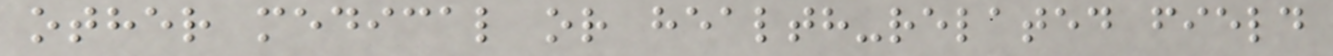other medical or health-related field
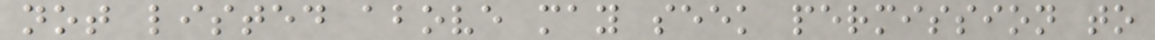not listed above may seek permission to
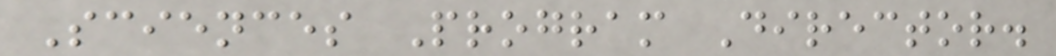Sciences Program Director.
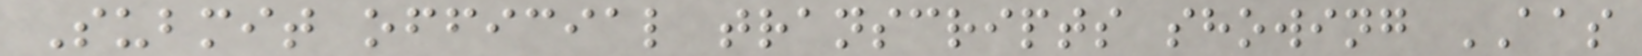Submit official transcripts showing AAS
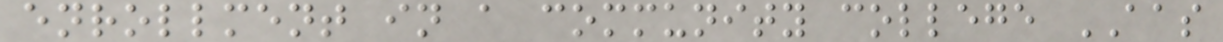enrollment in a community college AAS
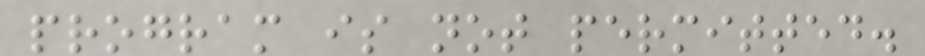program is not permitted.
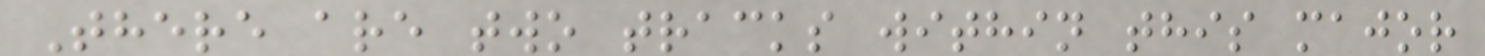There are two tracks within this major
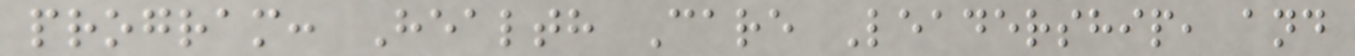program: Health Care Leadership, and
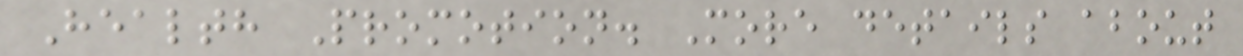Health Promotion. More details about
